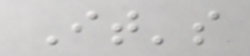It's
